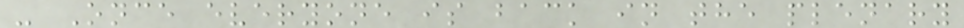- Once everyone is back in the plenary
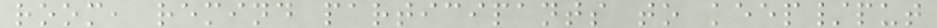room, remind participants to keep/put
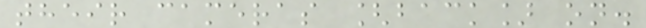their cameras [back] on.
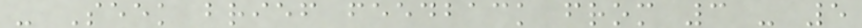- Seek brief feedback from 3 - 5
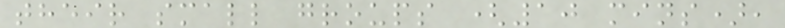their small groups (10 mins),
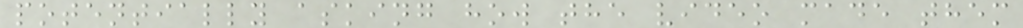potentially asking how the video made them
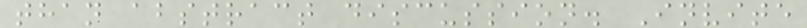than abstract discussion. Invite
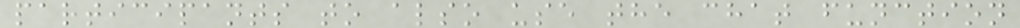participants to also use the chat function
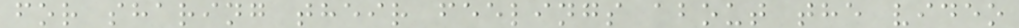for sharing their feelings about the video
